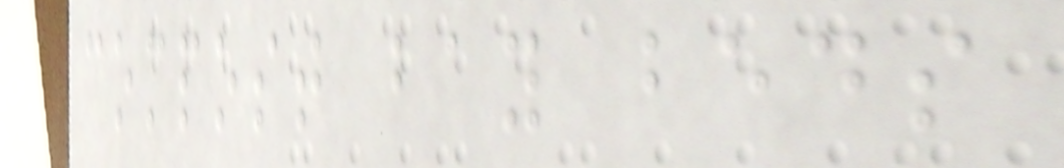compost bay beds
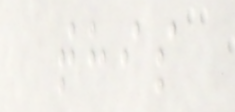this
